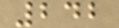242
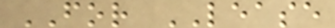FOR LEASE
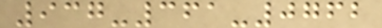937-361-0762
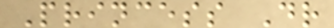Princess Dr
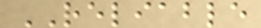RELIABLE
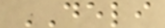DELI
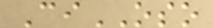CiOSO
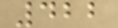422
